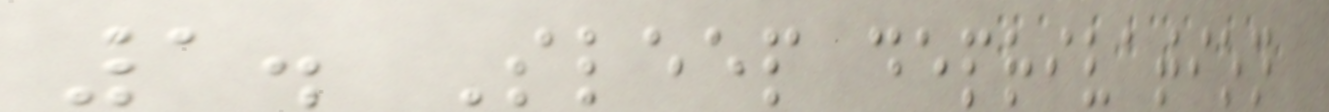1. Sleep deprivation
